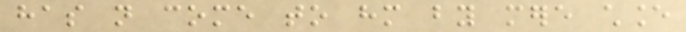has not come to him by mere chance
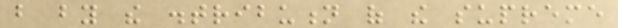but by the distribution of the supreme
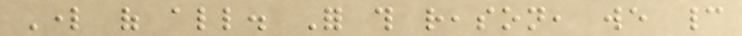Lord of all. For this reason, we cannot
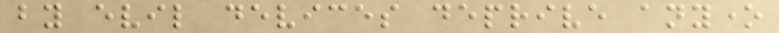by evil devices deprive anyone
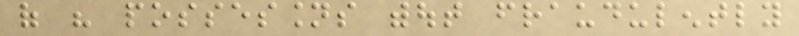of his possessions without fraudulently
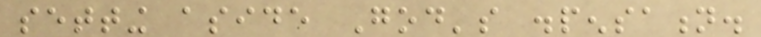setting aside God's dispensation.
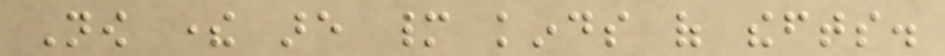Now there are many kinds of thefts.
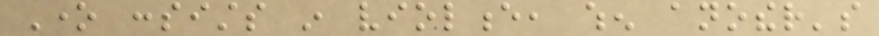One consists in violence, when another's
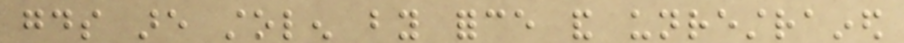goods are stolen by force and unrestrained
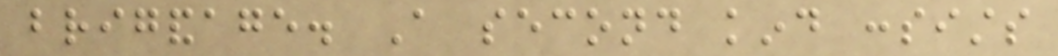brigandage. A second kind consists
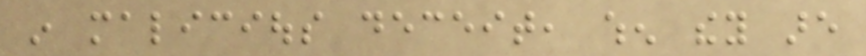in malicious deceit, when they are
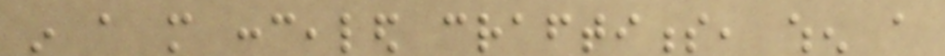in a more concealed craftiness, when a
